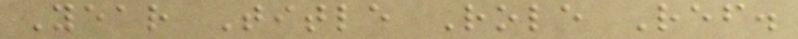Year Title Role Ref.
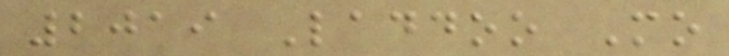2019 Laddoo Mo
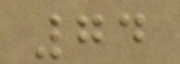74
